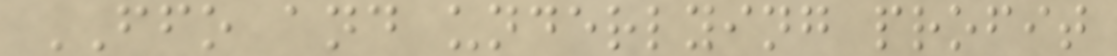FFO and underlying profit
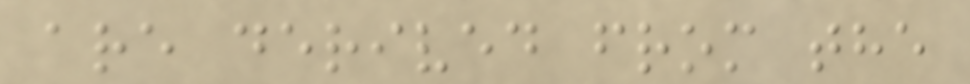are derived from the
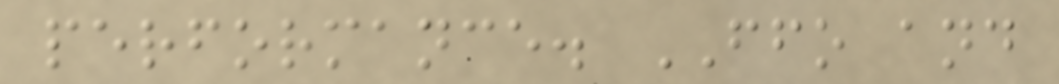performance. FFO and
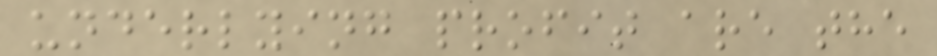underlying profit are the
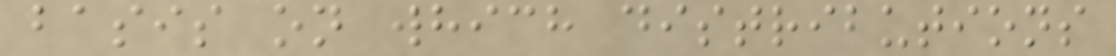basis on which distributions
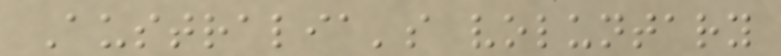Australia's voluntary
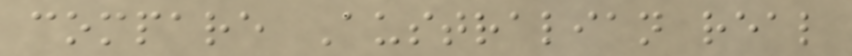compare Australian real
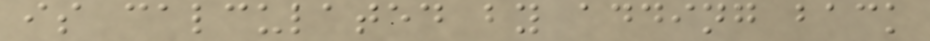is calculated by adding back
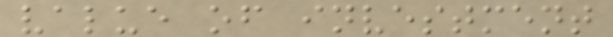value of investment
